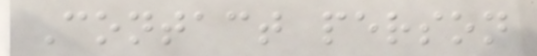Contact person
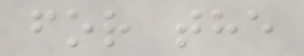for the
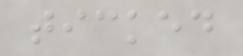ticked
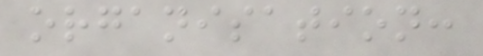organisation:
